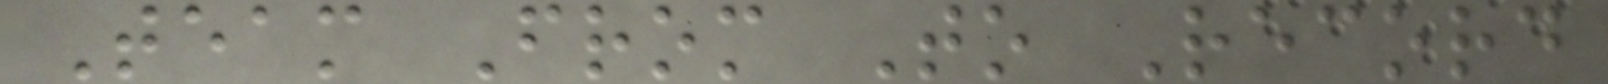Team From To Record
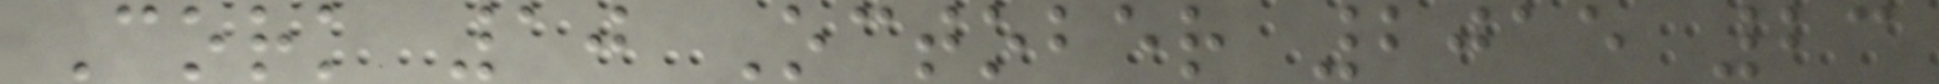Cork 10 October 2015 23
